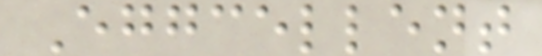Eggcellent
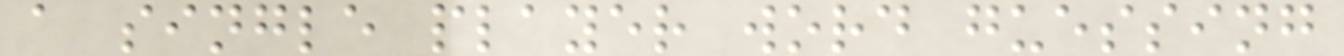a single player word guessing
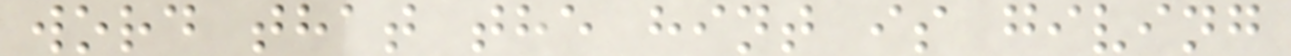word that the hint is giving
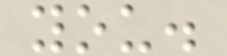you.
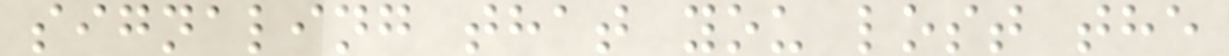signaling that you lost the
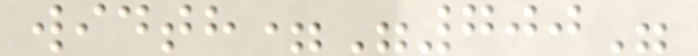width="700"
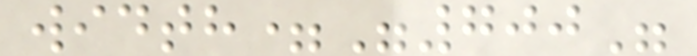width="700"
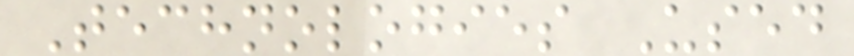Technologies Used
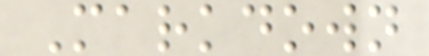Markdown
